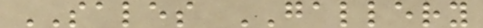SALES GALLERY
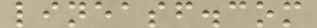lineasf.com
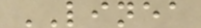LINEA
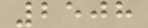2508
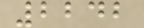2242
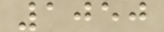1050
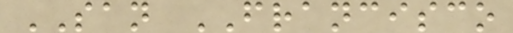SAN FRANCISCO
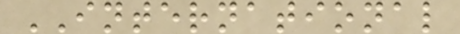INTERNATIONAL
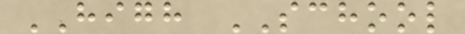HIGH SCHOOL
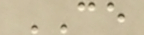CE
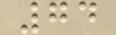74
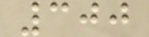300
